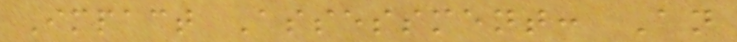Impact Assessment: An
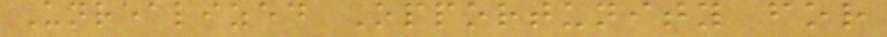Unrealized Opportunity for
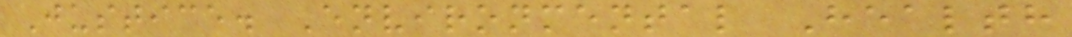Justice. Environmental Health
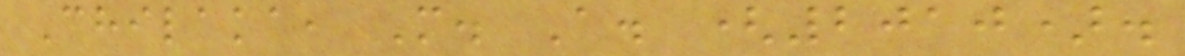Chilaka, M. A. (2010).
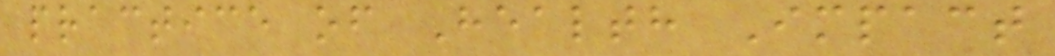practice of Health Impact
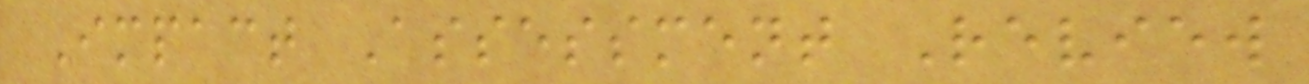Impact Assessment Review
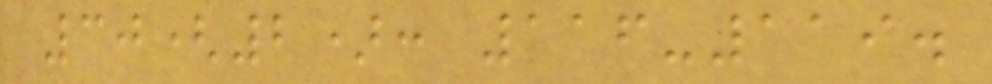30(2): 116-119.
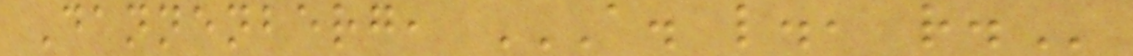Dannenberg, A. L., R.
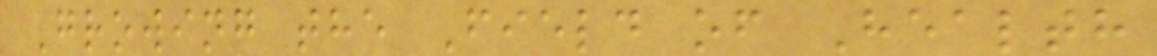Growing the Field of Health
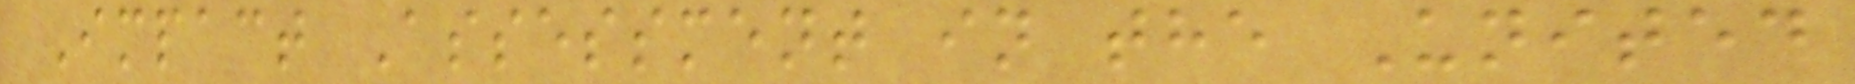Impact Assessment in the United
